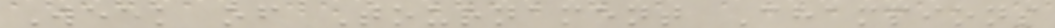Week of Tournament Champions
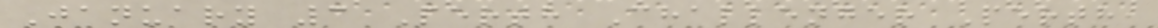January 3 Perth Challenger Perth,
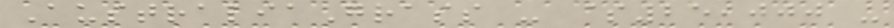AustraliaGrass - $25,000 -
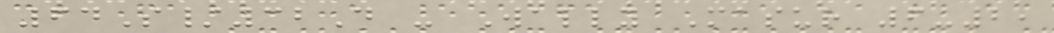64S/32D - Wally Masur 6-2,
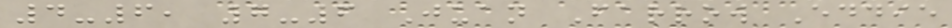4-6, 7-6 Juan Farrow Eddie
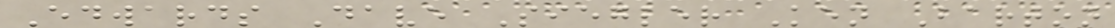Edwards Dave Siegler Ken Barton
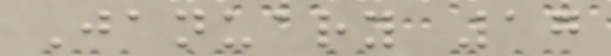January 17
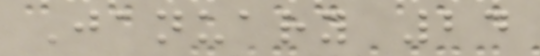January 24
